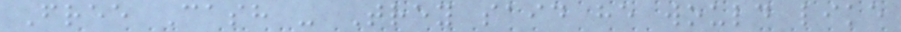Free Cash - Trey said he would like
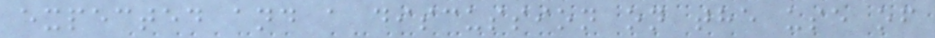expected and a discussion on the use of
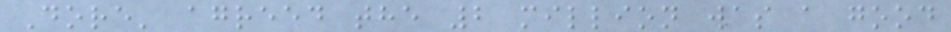Dore' agreed the 2 million was a good
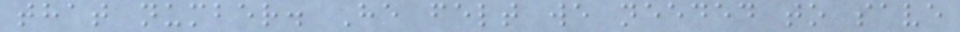that number. He felt we needed to save
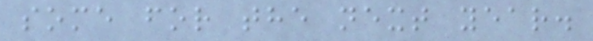some for the next year.
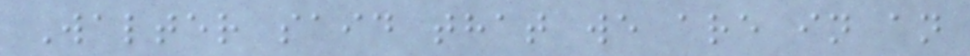Walter said that we are in an
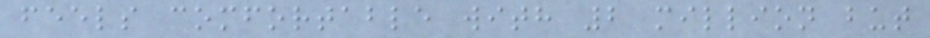feels comfortable with 2 million but
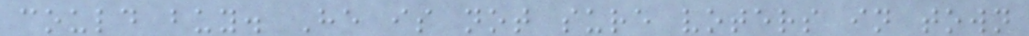could buy. He is not sure voters in town
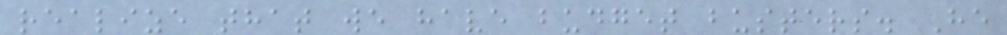realize that we have budget busters. He
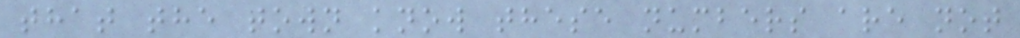that the town know these numbers are not
